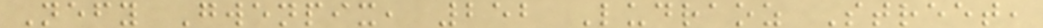Nefy Gwenpix, 252 Ludraoz Street,
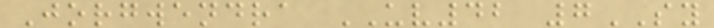Jorgwendra UV42 7SY
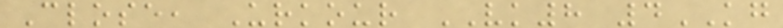Close, Urkour VK8 4KG
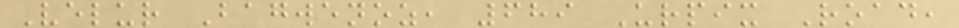Velur Bagwenoz, 689 Urpix Road,
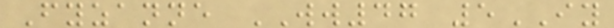Fyzanne WW47 5IY
